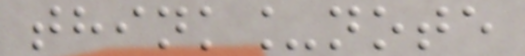think_note
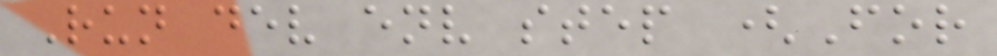Run dev env step (For
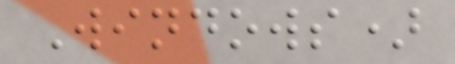Windows)
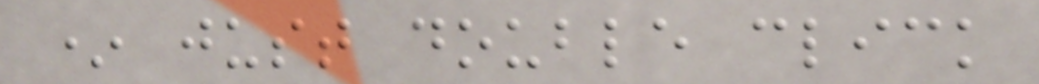* just double click
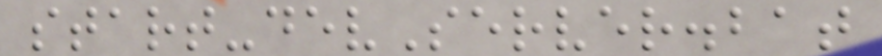start-devServer.bat
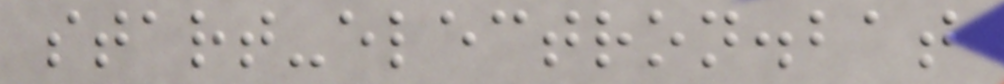start-electron.bat
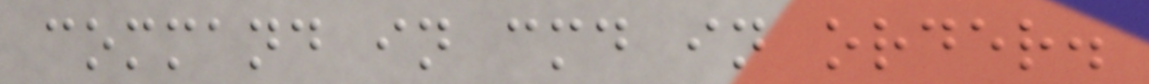command in cmd in order.
